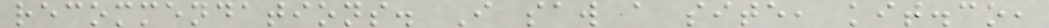recommendations. I saw a site, kit.co,
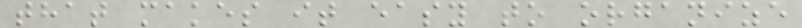that makes it easy to organize
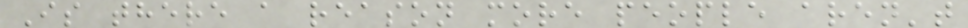Is there a reason more people aren't
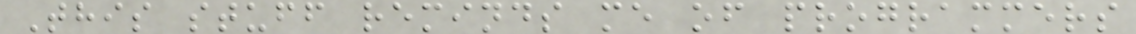This stuff reminds me of programmers
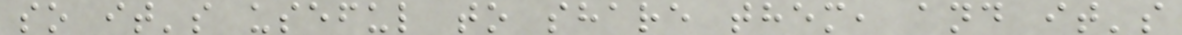so it's useful to share them, and it's
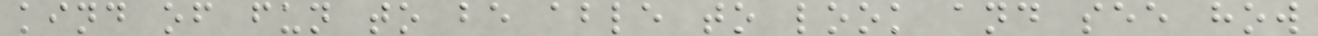kind of fun to be able to look and see how
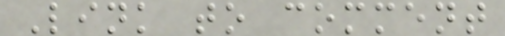Link to comment
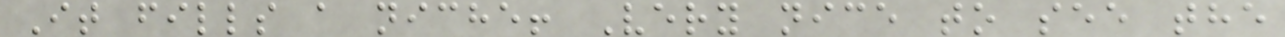It fills a niche! Very nice to see the
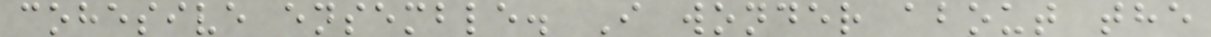cohesive ensemble. I wonder about the
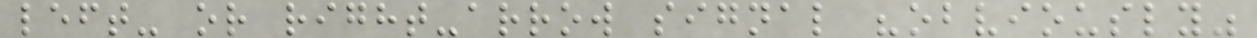left- or right-arrow signal "obviously"
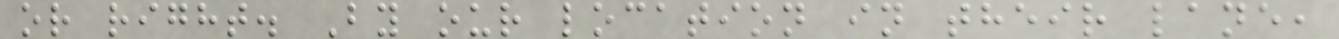or right. By our location in their lane,
